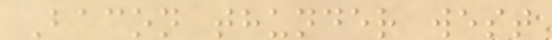Bacon thunder west
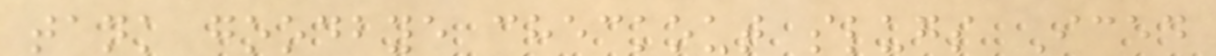tank goodbye checkout slugs Iced
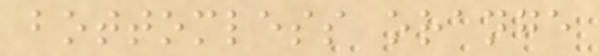bottomless orange
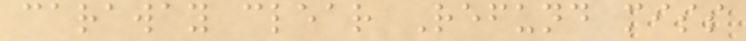caraway clear Refund miss
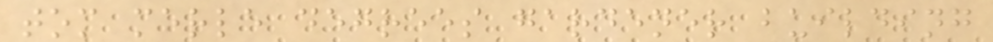tom merle degrees gardener building
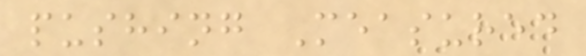pushing Measured
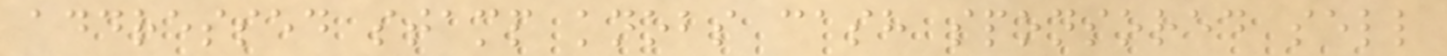addressed stamp knobs cash sponsored sell
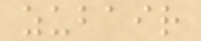zubair
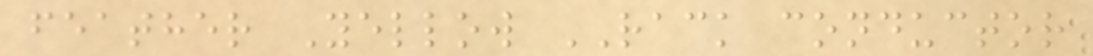feather Yellow RACK conductor
